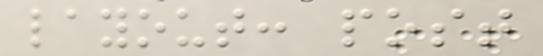layout: post
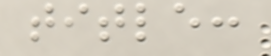title:
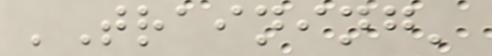'Training'
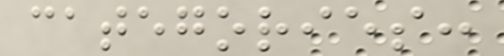categories:
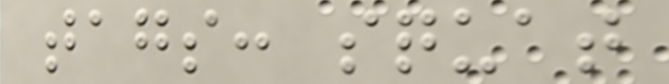tags: squat
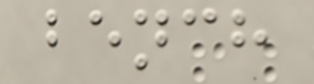bench
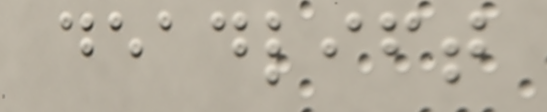deadlift
